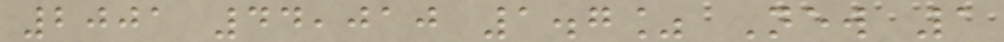2001 44,010 1.7% New 1
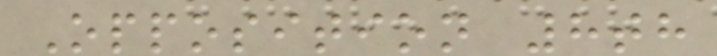Opposition 8th
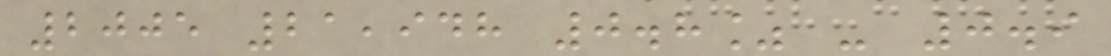2005 21,948 0.8% - 0.9
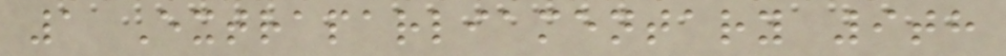1 Extraparliamentary 9th
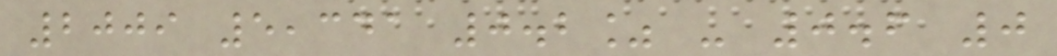2009 5,341 0.2% - 0.6 0
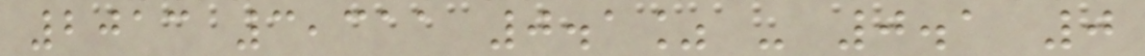2013 3,311 0.1% - 0.1 0
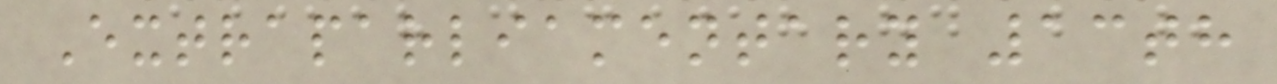Extraparliamentary 13th
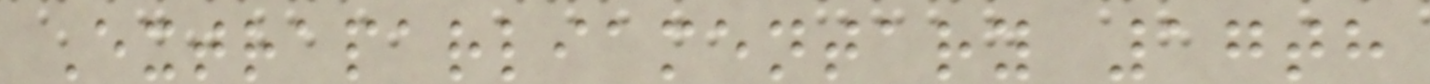Extraparliamentary 17th
